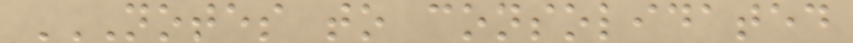NOTES TO CONSOLIDATED
